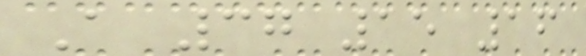A 37 15 16
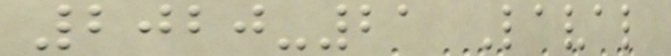2020-21 Laval
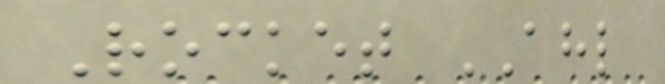Rocket AHL
